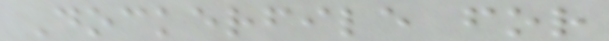Dockerfile for
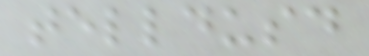telldusd
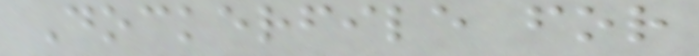Dockerfile for
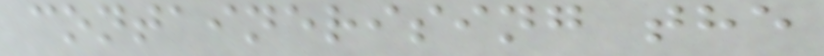containerising the
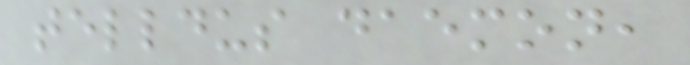telldus daemon,
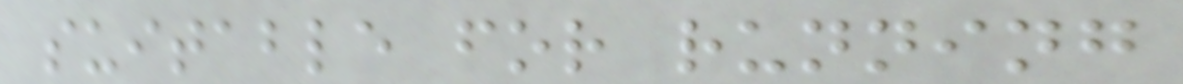suitable for running
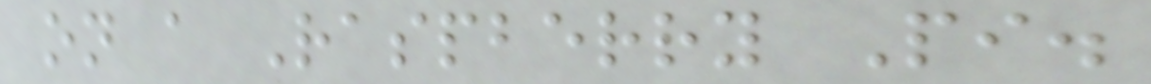on a Raspberry Pi.
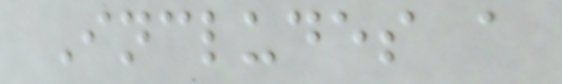Includes a
